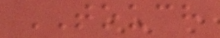TOUCH
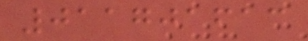011701613
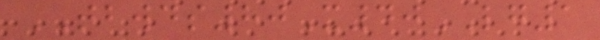TBWDS80X40LG1
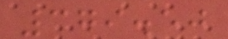379.50
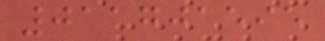011701595
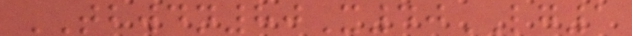TBWDN80X40LG1
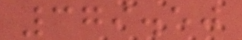379.50
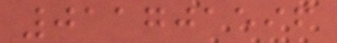011701596
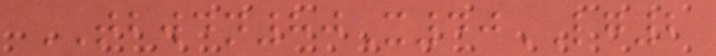TBWDN80X40LG2
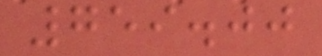759.00
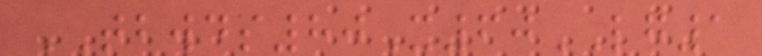TBWDS80X60LG1
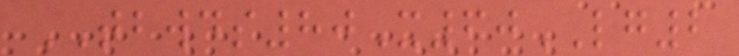TBWDS80X60LG2
